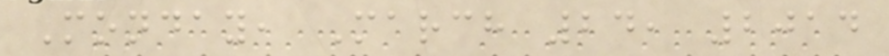Monday, March 24, 2014
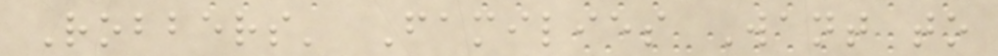Robbers' Families Want to
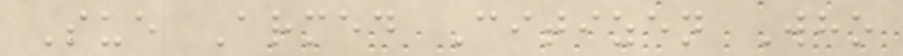Sue Armed Citizen Who
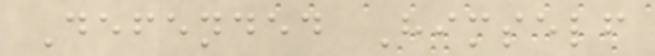Defended Himself
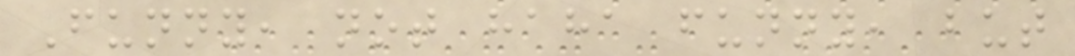Funny, not haha funny, but
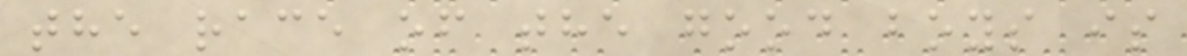the race of the good boys is
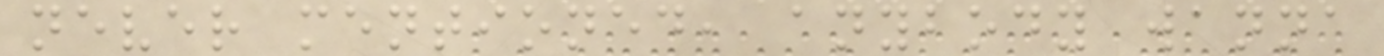never mentioned, anybody wanna
